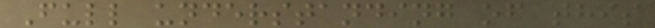Full understanding of this
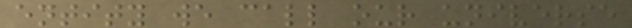entity we call our universe
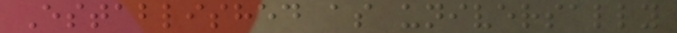Established as universally
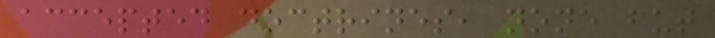accepted doctrines, none but
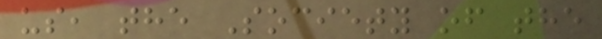us, the Society of the
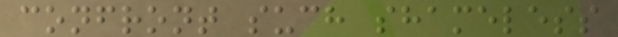confront such shameless
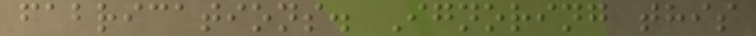fabrications. Ignoring this
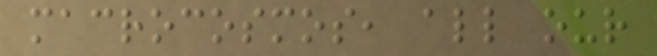macrocosmos, all our
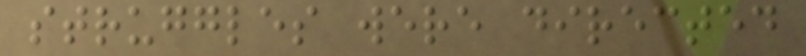struggles were directed
